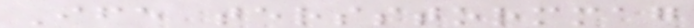Ife tersstormmag
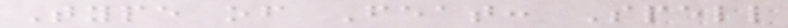Type of Feat: Spell
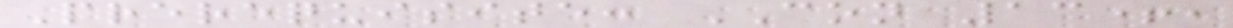Prerequisite: CON 13+,
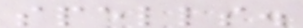spells.
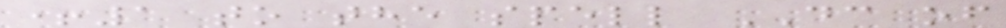+1 to the spell DC of
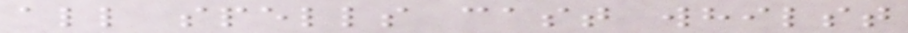all spells cast whilst
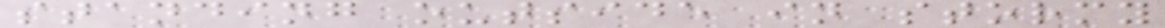standing outside in stormy
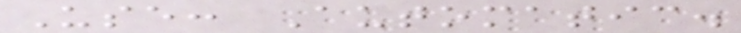Use: Automatic.
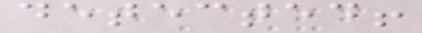detected!
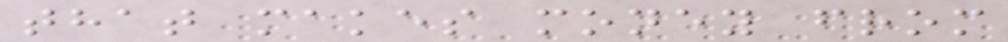that makes money from
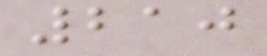210
